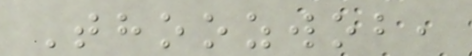Thoozwob,
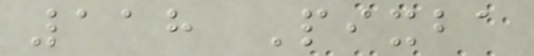118 Pixba
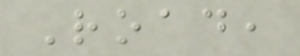Road,
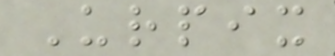Urpix
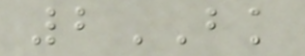2BK
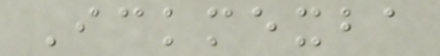Ickmexba
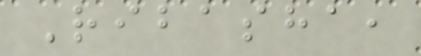Ribasha,
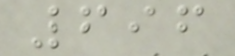696
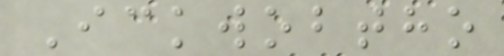Ickwobtho
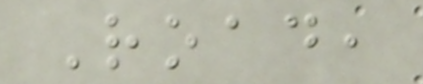Road,
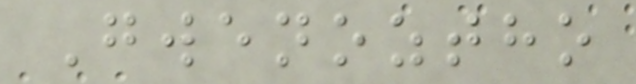Gwenoztho
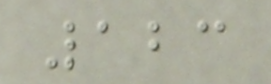123
